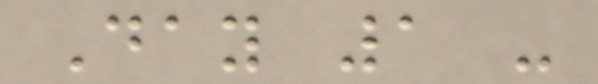Day 1 -
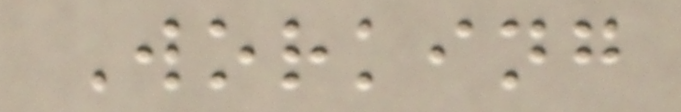Working
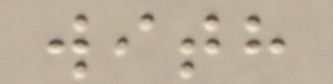with
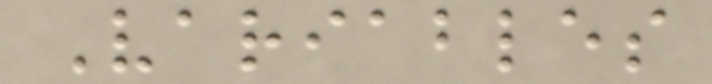Variables
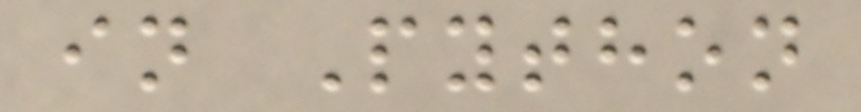in Python
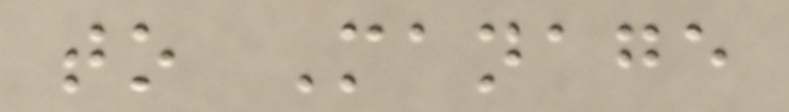to Manage
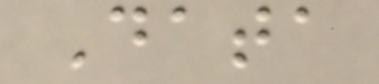Data
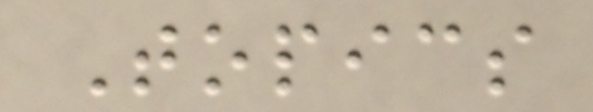Topics
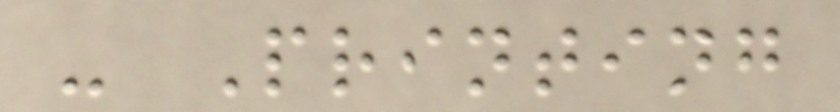- Printing
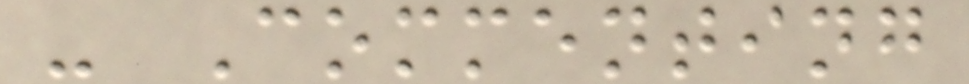- Commenting
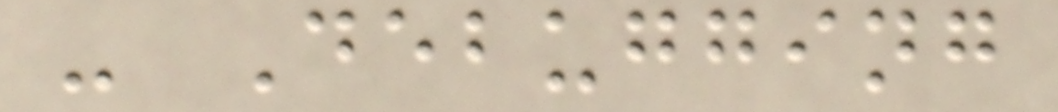- Debugging
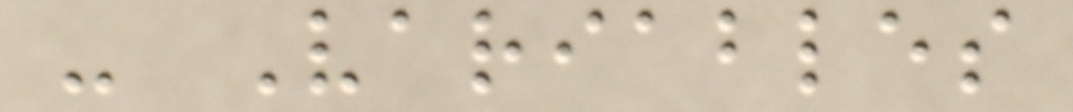- Variables
